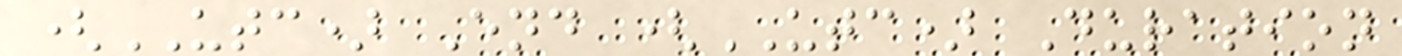(UTC) End (UTC) Duration
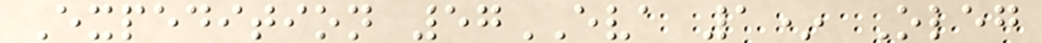Expedition 57EVA 1* Oleg
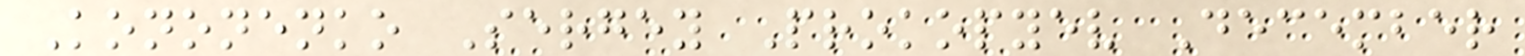Kononenko Sergey Prokopyev December
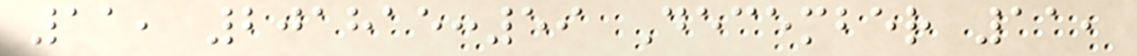11, 201815:59 December 11,
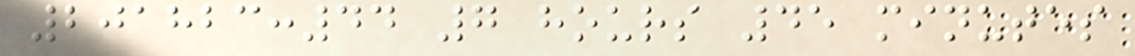201823:44 7 hours 45 minutes
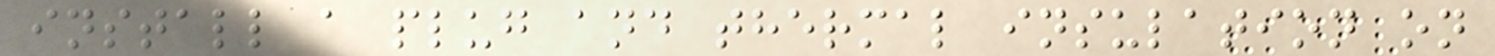install a plug and thermal insulation on
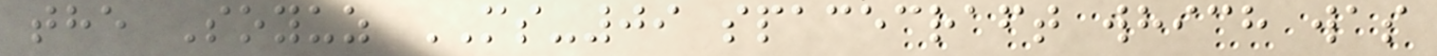the Soyuz MS-09 spacecraft which was
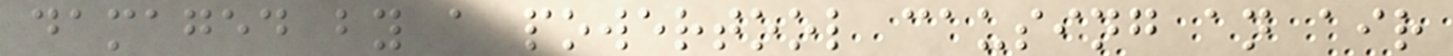damaged by a powertool causing an air
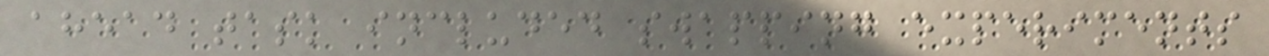ahead task included swapping experiments
